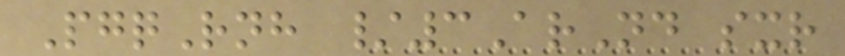PgqRnh /3ArNd sxr
